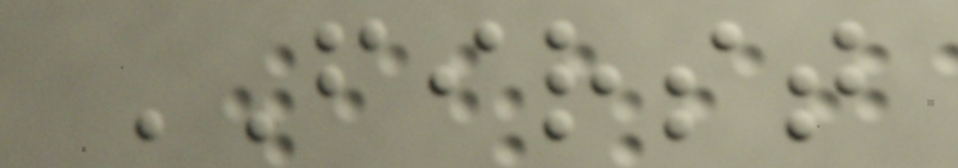FIRST
